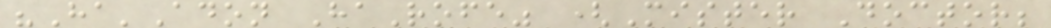"Ha'Adon HaRofe" (Mister Doctor;
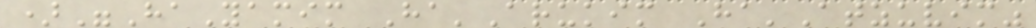)"HaYamim Ha'Arukim Ha'Atzuvim"
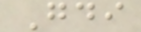Gdi
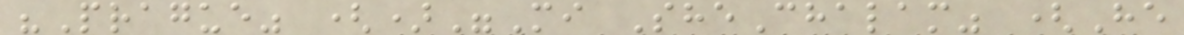"Prague" ()"Mi SheChalam" (He
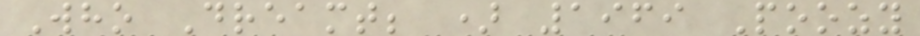Who Dreamt; ) 1969 Poozy
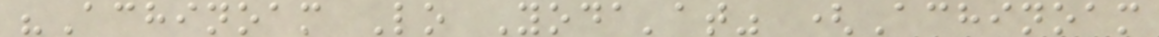"Achinoam Lo Yoda'at" (Achinoam
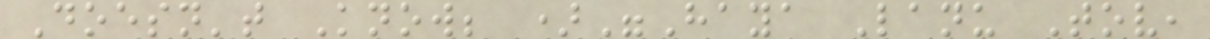Doesn't Know; )"Haya Lanu Tov,
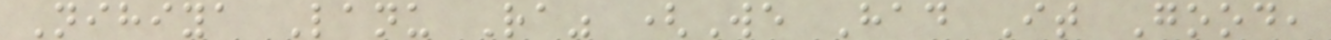Nihiya Lanu Ra" (We Had It Good,
